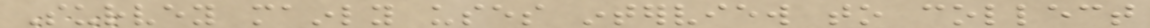Survey mainly uses interview to collect
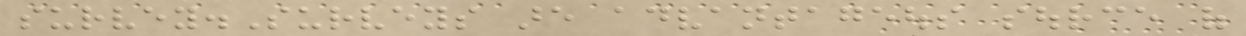survey.Surveys are advantageous source of
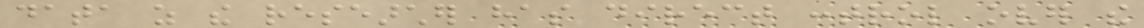data as the researcher has direct control over the
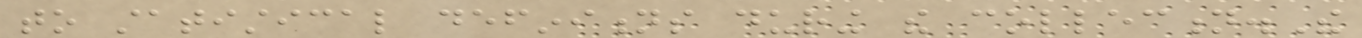to statistical definitions during the collection.The
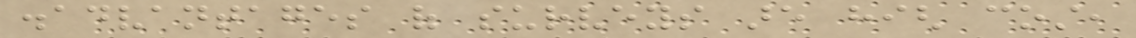disadvantages of surveys are high cost,
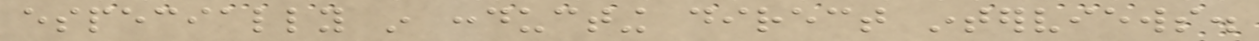especially in conducting direct interviews.
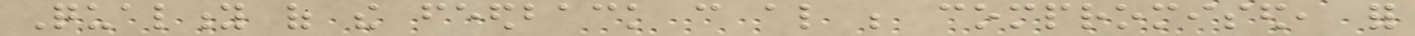Quality of the feedback can also be compromised, for
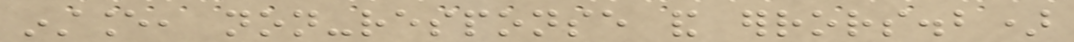instance, non-response and errors.b)
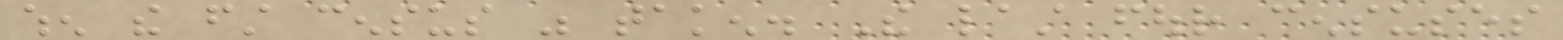when the first census was taken. The last four censuses
